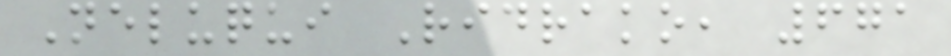Neluqui Ridrako, 671
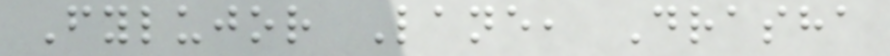Fylujor Lane, Drasha
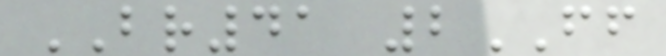BR41 2FF
